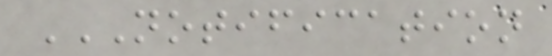NOTIFICATION
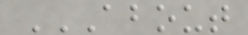ABOUT
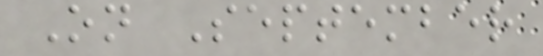On September
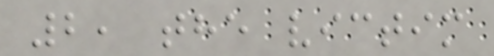2, the victim
